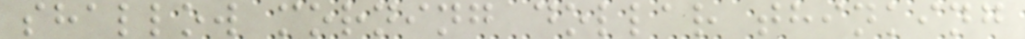shallow morning dollar thinking
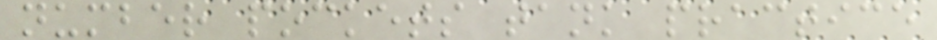number pockets tank practice
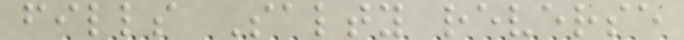fills Salty reverse
